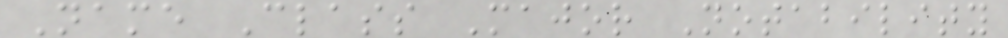Name Class Major Notability
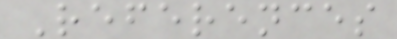References
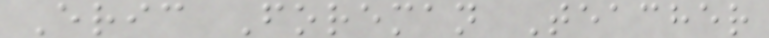Eric Foreman Teacher
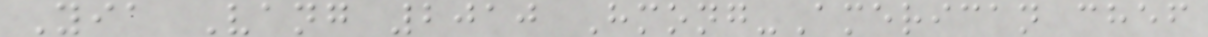Yia Vang 2010 Hmong-American chef
